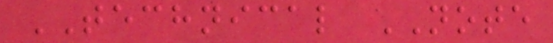TECHNICAL NOTE
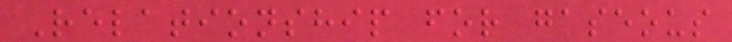Relationship for gaseous
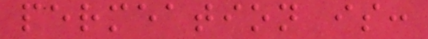permeation is:
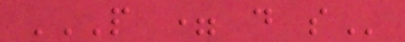P = D S
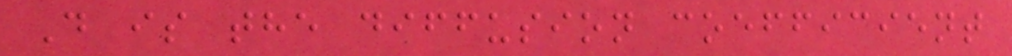D is the diffusion coefficient
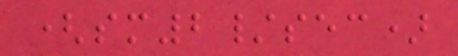(sm2/sec)
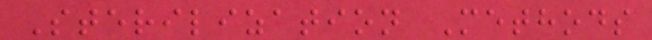Sterilization Methods
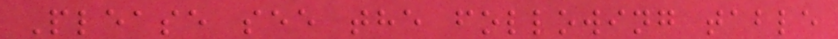Please see the following table
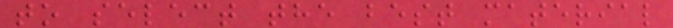to select the best material
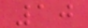10
